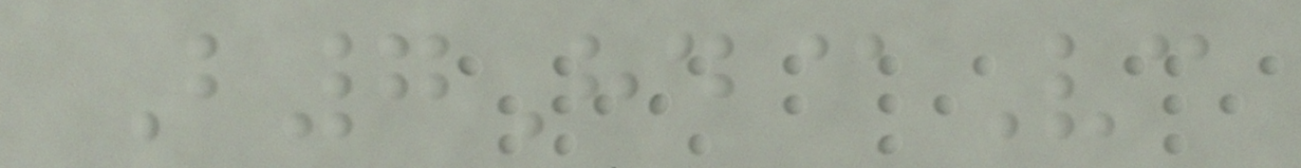B7Hd@Vc
